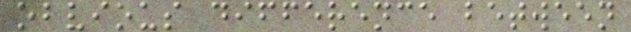obvious difference between
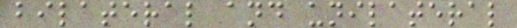bilateral and unilateral
